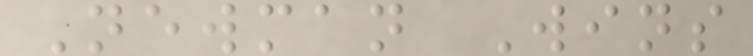Newman Wins
